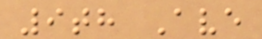9th Ave
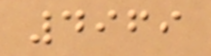4969
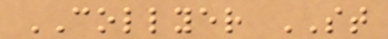COLLYER ST
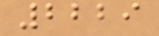2229
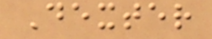Dexter
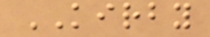KIRBY
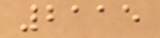2115
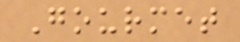Gourmet
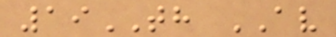19TH AV
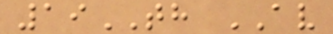19TH AV
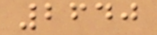2640
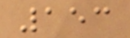153
